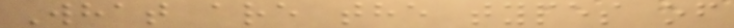What are the types of
